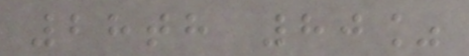28th 80%
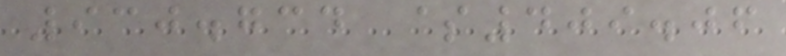930.734 $409.06
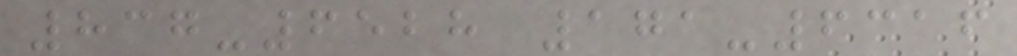837-6528 171-6316
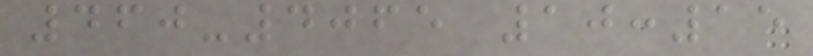460-4065 10:15
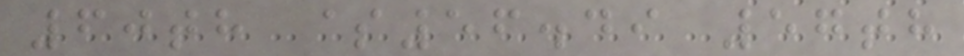60th $56.49 57th
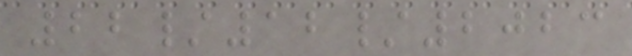22/12/2023
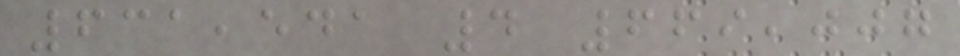631,541 4 669,007
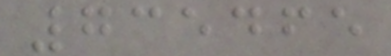735465
